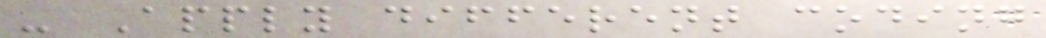- Apply different coding
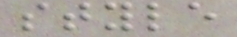style
